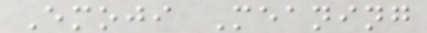Emoji Meaning
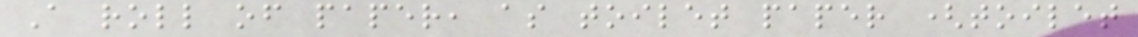A roll of paper, as toilet paper (toilet
